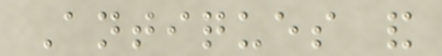Antiques and
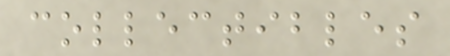collectibles
